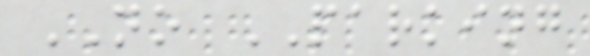NO PARKING
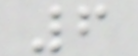6
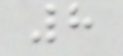8
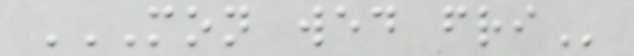MON WED FRI
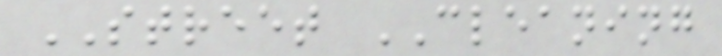STREET CLEANING
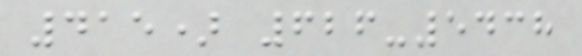415) 626-5438
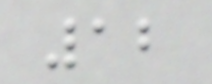12
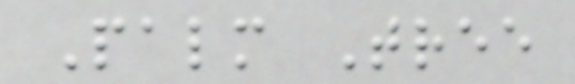Palm Tree
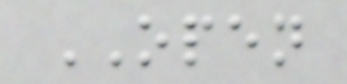OPEN
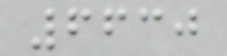6630
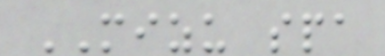MIZU spa
